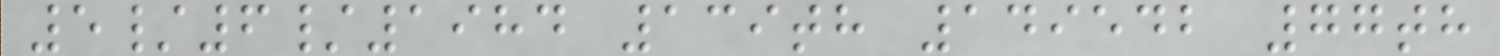5/6/1984 139th 149542 77th
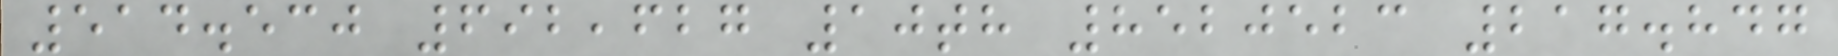514.530 692,627 10th 8520523 217.847
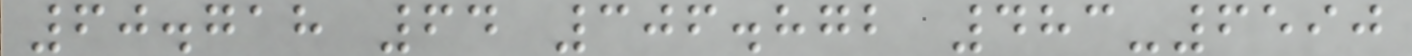60.718 64 306.872 483-6590
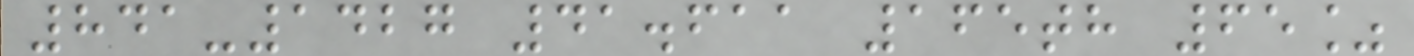841-1427 41.611 165th 65%
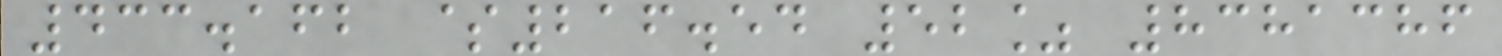433.162 $216.54 52% 8381386
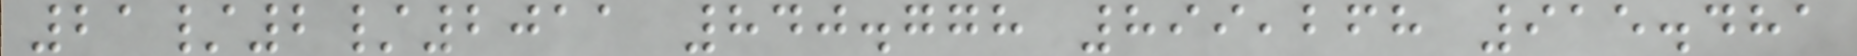21/2/2011 840.778 899,268 915.481
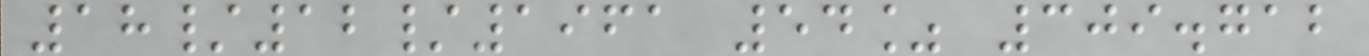18/12/1961 54% 309.712
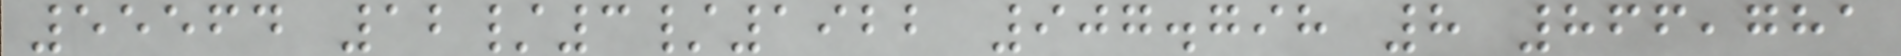55564 12/3/1922 907.798 8 866,781
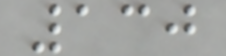130
